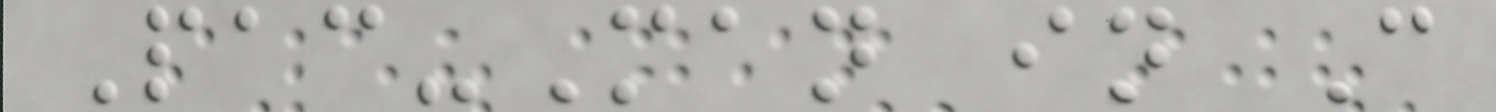Pac-Man in C
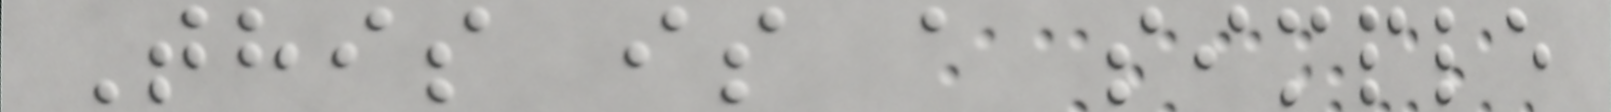This is a simple
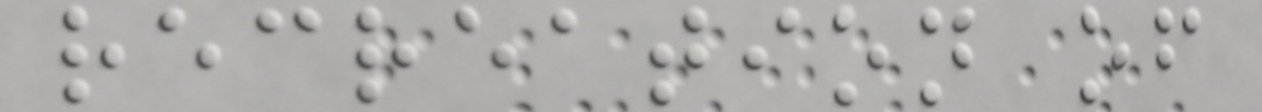recreation of
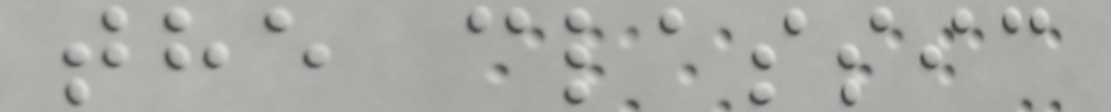the classic
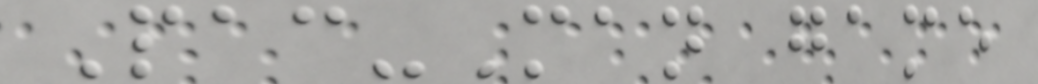Pac-Man game
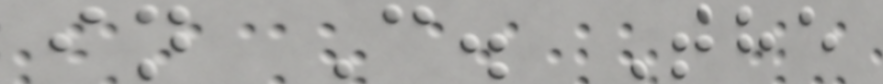in C. The
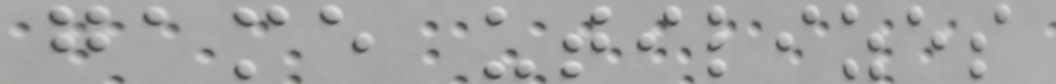game utilizes
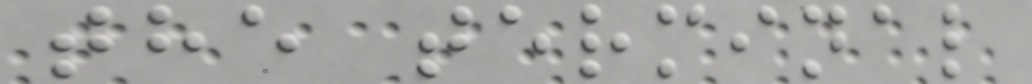the terminal
